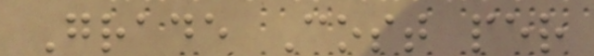Grade Cost per
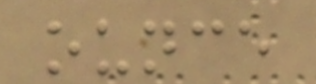ounce
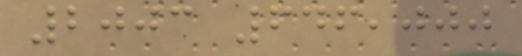2003 646,000
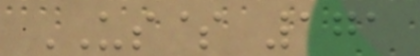US$ 171
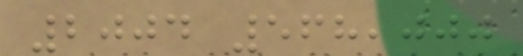2004 568,000
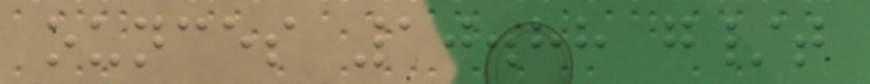ounces 10.88 g/t
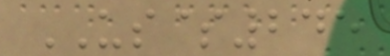US$245
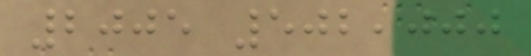2005 502,000
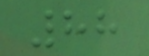88
